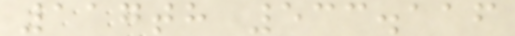117th 533.116
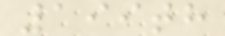199th
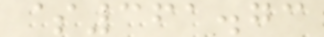$361.73
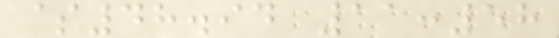$48.94 11:58
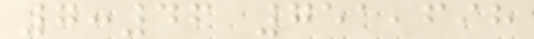7:46 751,698
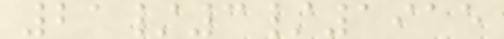21/3/1915
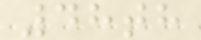48th
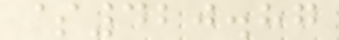$420.87
